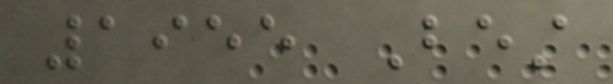1955 Best
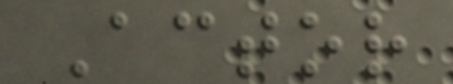Actor
